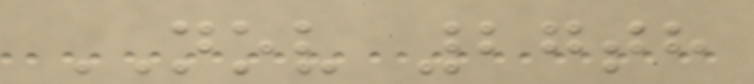NOV 27th
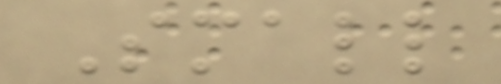Small
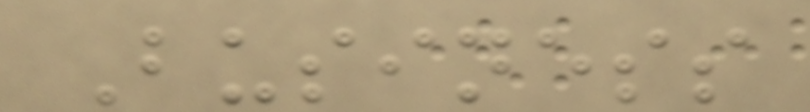Business
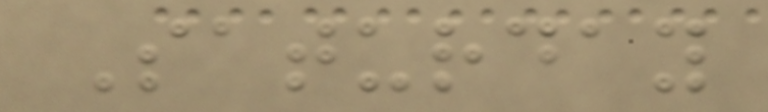Saturday
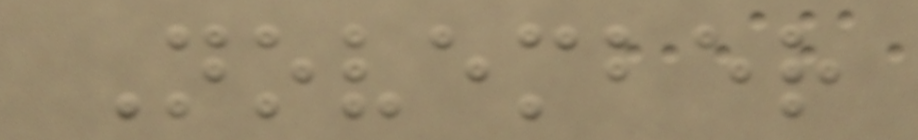November
